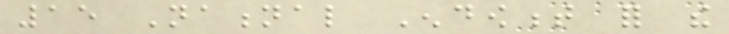15 National Endowment for the
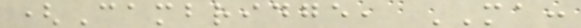(Cambridge, MA:
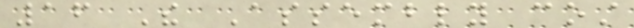16 The Assembly cost
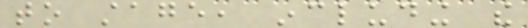to stage, including the
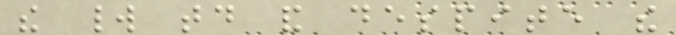the world today and despite the
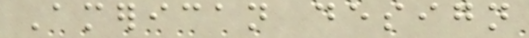American design
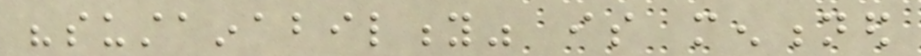"sustainability" is mentioned
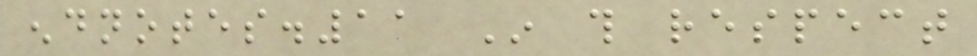endnotes.11 In this respect
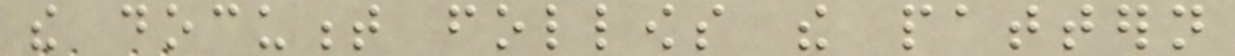the document follows the pattern
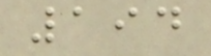194
